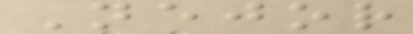Nejor
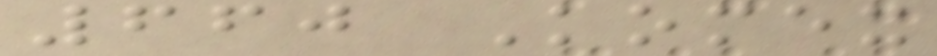660 Komex
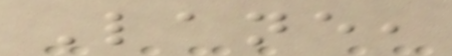Lane,
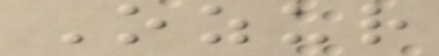Ozur
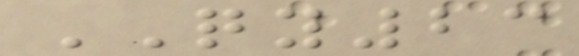QY23
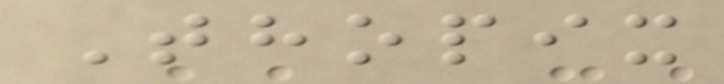Thopix
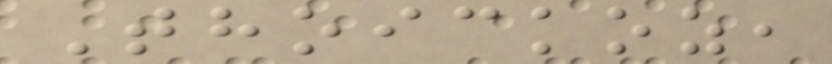Thoickoz,
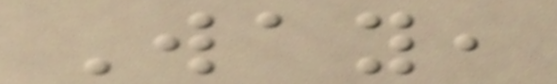Way,
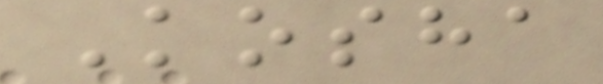Kosha
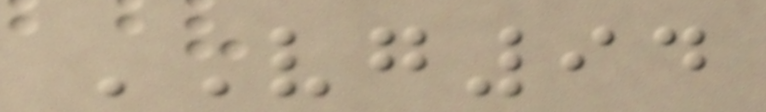VG94
